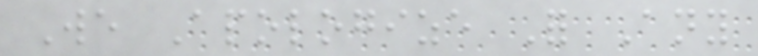We Apologize For Any
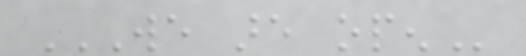WE ARE OPEN
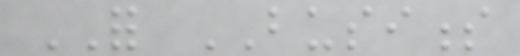FOR BUSINESS
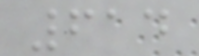614
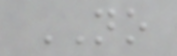NO
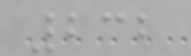232
